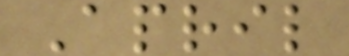April
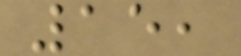15,
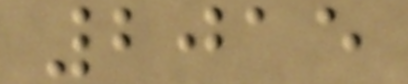2015
